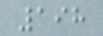198
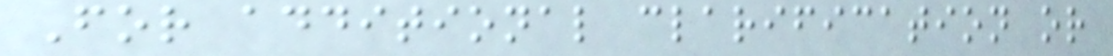For additional clarification or
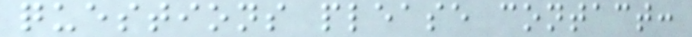questions please contact:
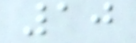10
